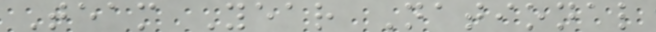Team Year National
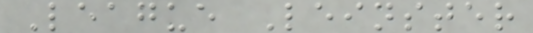League Leinster
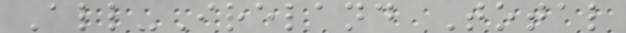All-Ireland Total
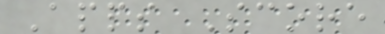Apps Score
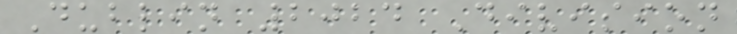Dublin 2024 Division
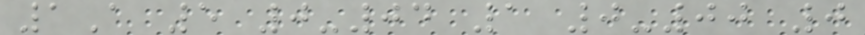1A 5 0-04 1 0-00 0
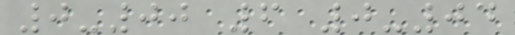0-00 6 0-04
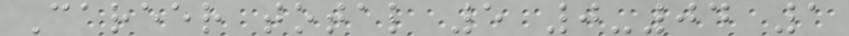Career total 5 0-04 1
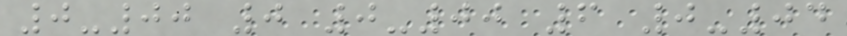0-00 0 0-00 6 0-04
